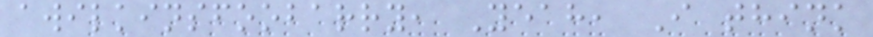awilkinsfoobarry, Yeah, I think
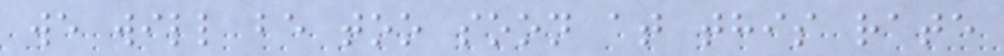we will be too soon at this rate
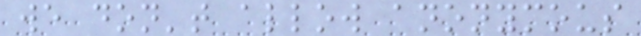we don't allow anonymous
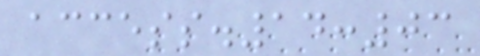access.14:03
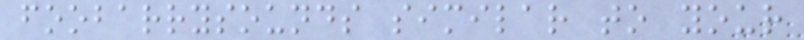foobarrysounds similar to your
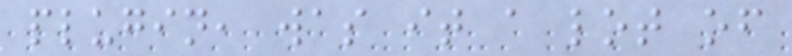plugin, was it a lot of
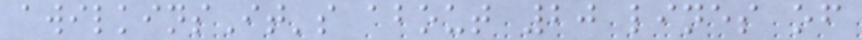awilkinsIt's about 20 lines of
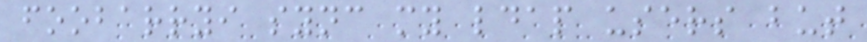foobarryi sync my ldap users but
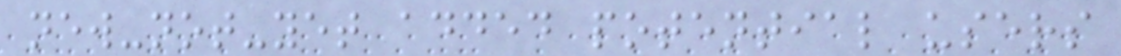new-not-yet added potential users
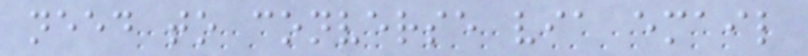need to converse via email
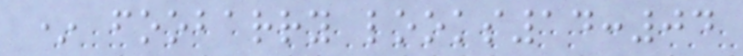* foobarry looks14:04
